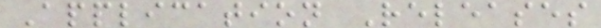Application Releases
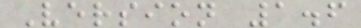Version 1.6
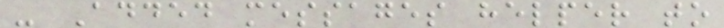- Added messages helper to
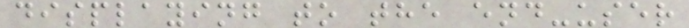displaying to the end-user
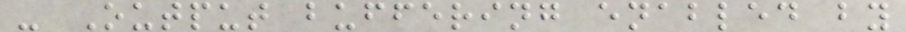- Output buffering enabled by
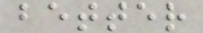better
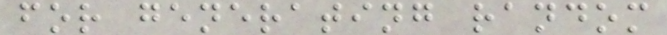for generating random
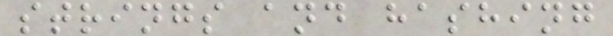strings and hashing
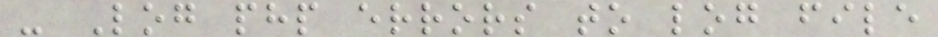- Log php errors to log file
